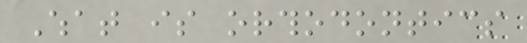What is orthodontics
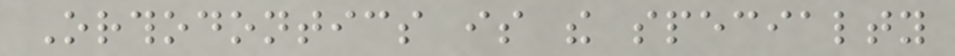Orthodontics is the specialty
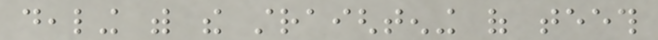dealing with the straightening of teeth
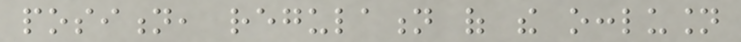position, regulation of the occlusion
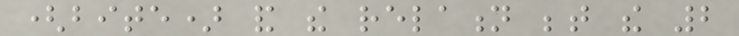(bite) and the relation between the 2
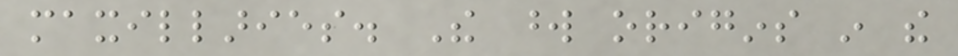maxillaries. The word origins in the
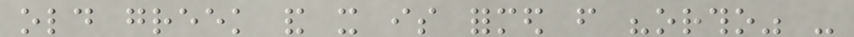old greek and it is formed from "ortho" -
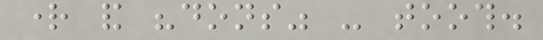right and "dons" - tooth.
